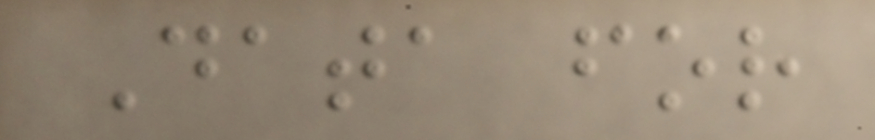Data for
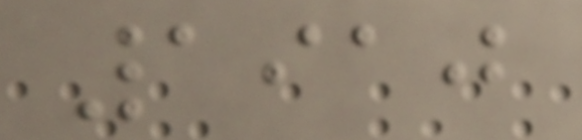1910
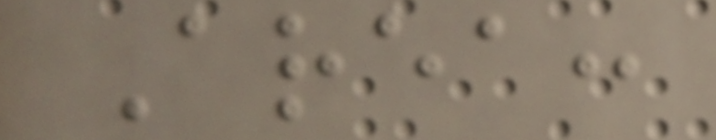Area:
